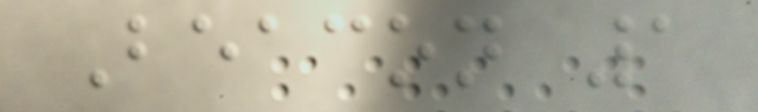Beacon 1
